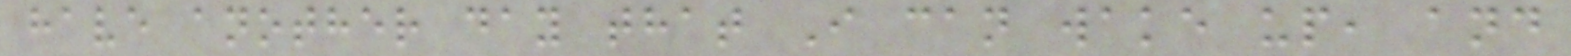have another day that I can wake up, and
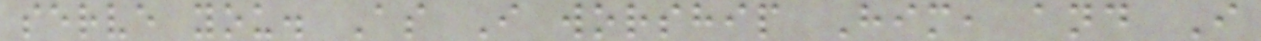serve you. As I worship Him, and I
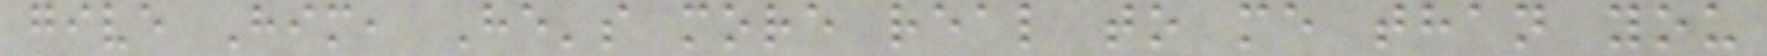give Him, He's more real to me than you
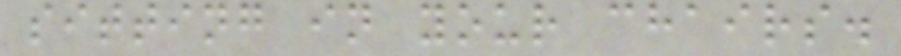sitting in your chairs.
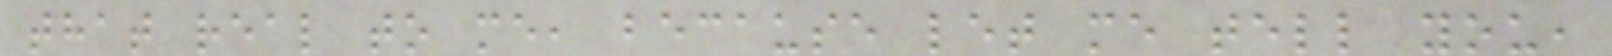that real to me, because let me tell you,
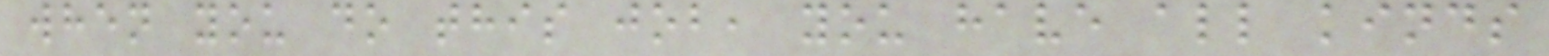when you do this job, you have all kinds
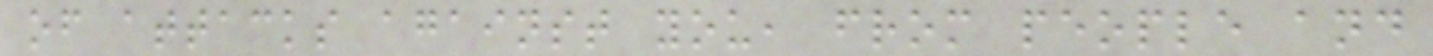of attacks against you, from people and
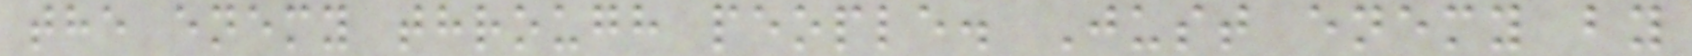the enemy through people. Just enemy by
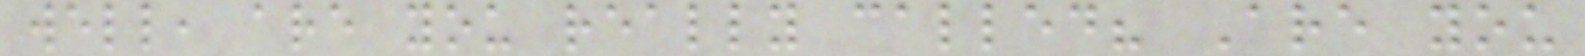well, are you really called? Are you
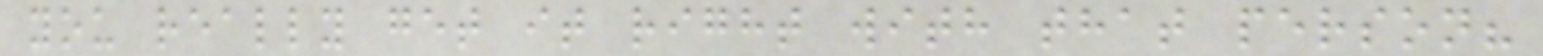you really get it right with that person?
